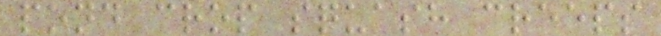pond crop squash creeps
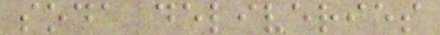soda deliveries
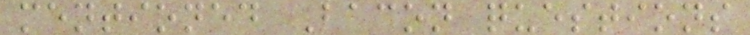mentioned Bacon questions
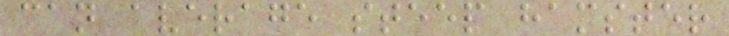can average steep hamster
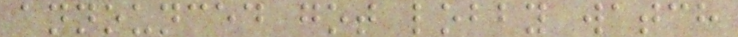announced got lobby watch
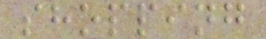shopping
